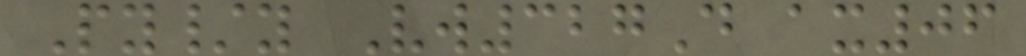Py/y Vw327D ax06
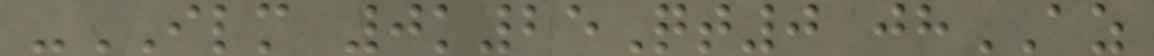-ILM 0k25Qt0 jhAZ
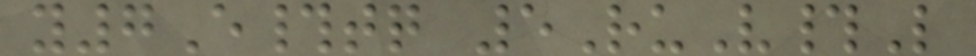y7E#tq 5RuV#L
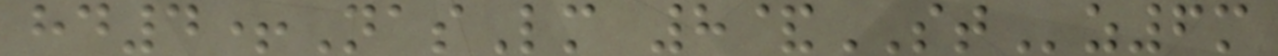hd4+NasLm 8&STz6m
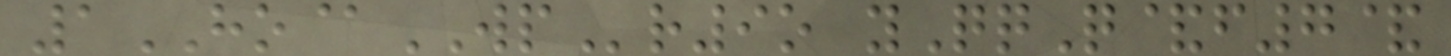1HO@WPr9o yQqQ&f7&
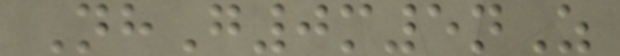NhG0m5nZ
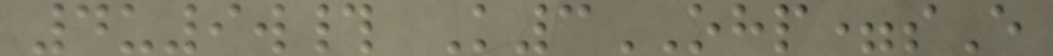4u9w# K3OHP=sE
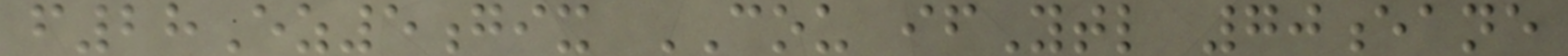f28Ez5gix COU ifYtl 70eane
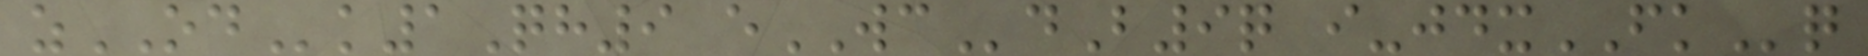zODk1Qh9 eWCdB9q i-jdxFKq
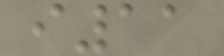i11
